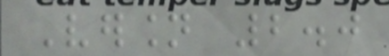Version 2.0
